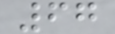67
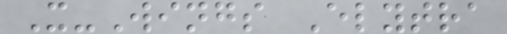X-Wings Elytra
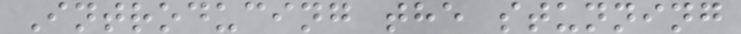Introducing the stunning
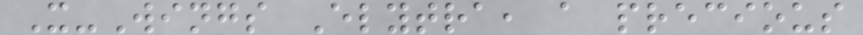X-Wings Elytra, a precious
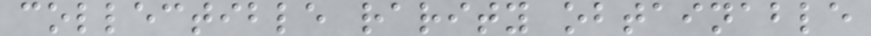collectible rarity obtainable
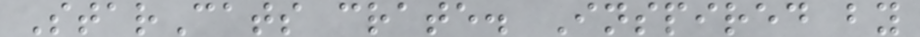StarCats crate. Inspired by
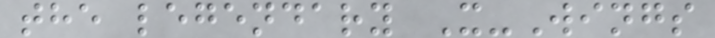the legendary X-Wings
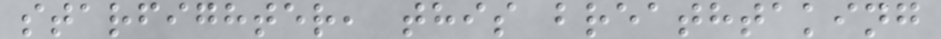starfighter, this breathtaking
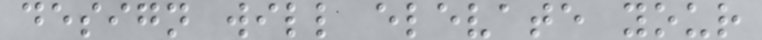design will elevate your
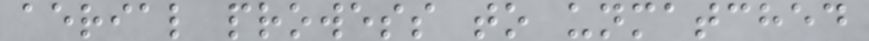aerial prowess to unmatched
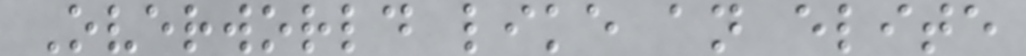Overworld like an elite
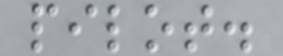pilot.
